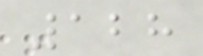128
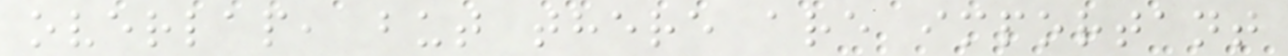overlap, but there are important
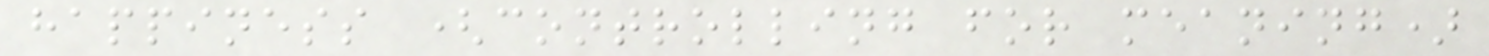happiness (controlling for meaning)
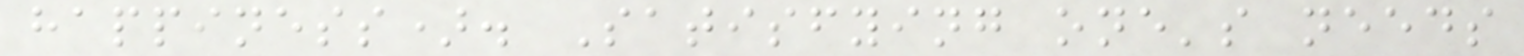happiness). Satisfying one's needs
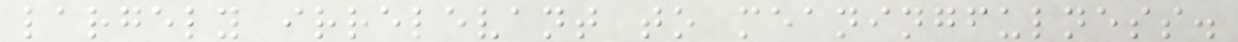largely irrelevant to meaningfulness.
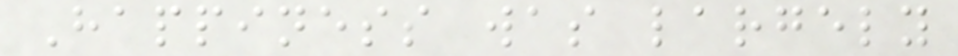Happiness was largely
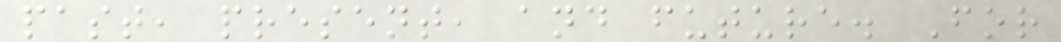past, present, and future. For
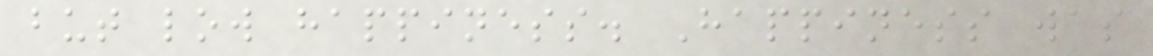but low happiness. Happiness was
